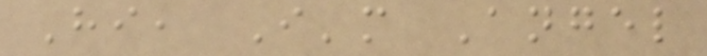Hi, I'm Angel
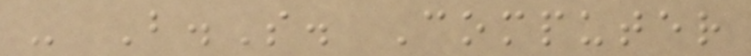- B.S. Computer
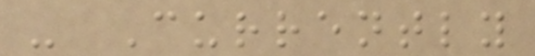- Currently
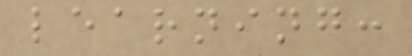learning:
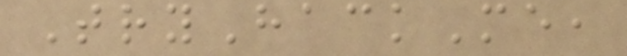TryHackMe,
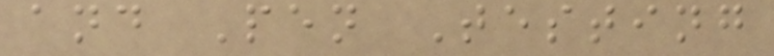and Pen Testing
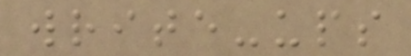write-ups
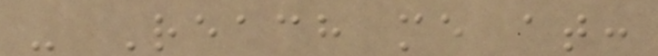- Reach me at:
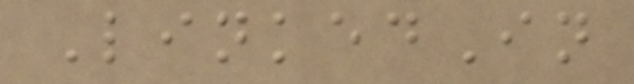LinkedIn
